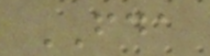FDA
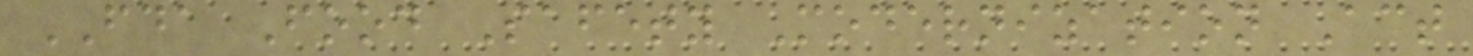FDA Food Safety Modernization Act
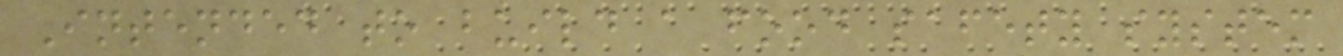Intended to build a food safety system
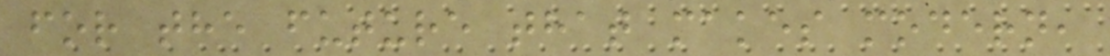for the future that makes modern,
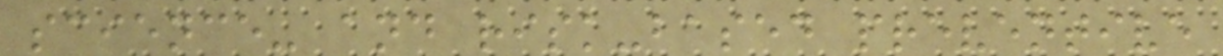science- and risk-based preventive
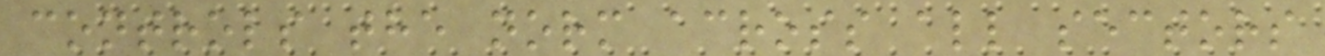controls the norm across all sectors
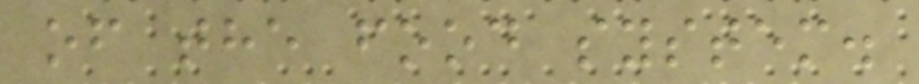of the food system.
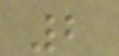2
